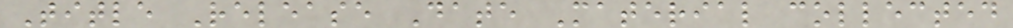Title Release Date Material collected
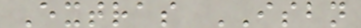Extras ISBN
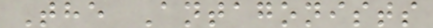The Antagonists
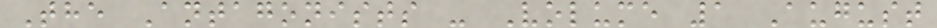The Antagonists - Volume 1 August
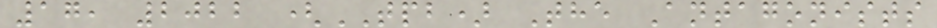17, 2022 (TPB) The Antagonists
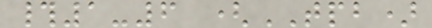#1-6 (TPB)
